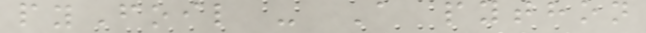pyFoil - A python
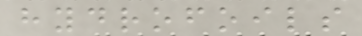hydrofoils
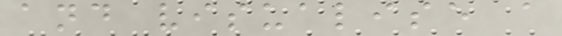and visualise a
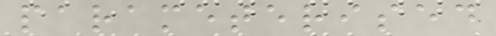parameterised
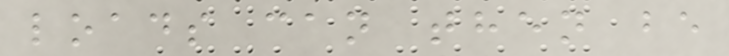loads can then be
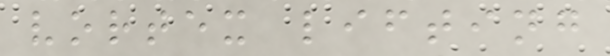vortex lifting
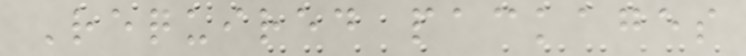Required packages
